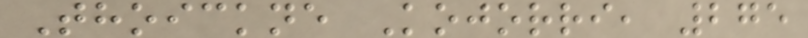Thoickne Kojorri, 275
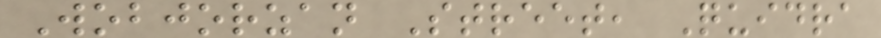Wobjorzan Street, Quidra
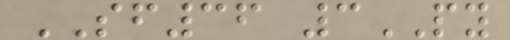SF36 3PY
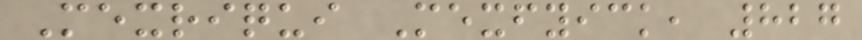Mexriqui Mexfyick, 827
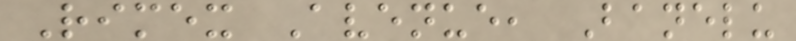Rimex Avenue, Banelu
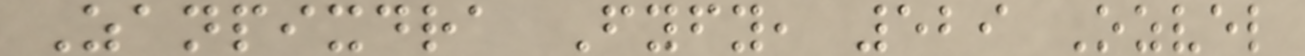Zanpixdra Fyfy, 529 Ozvel
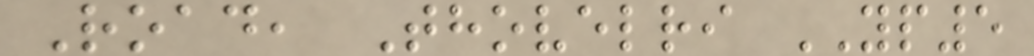Road, Thovelri YP5
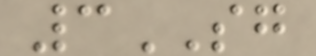3SG
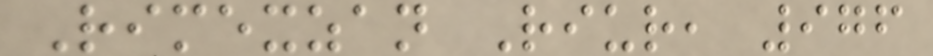Rimexzan Riur, 976
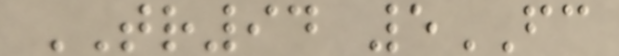TR94 5FC
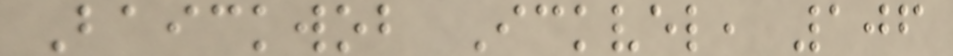Baickwob Ickvel, 106
